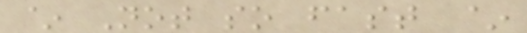~ Not so fast ~
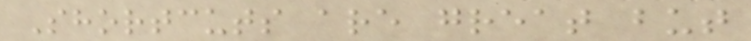Shortcuts are great but
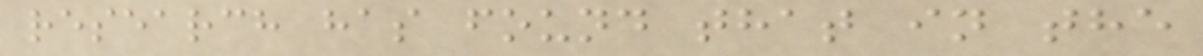research has found that in the
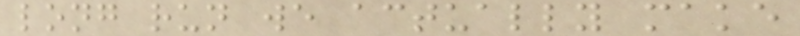long run we actually make
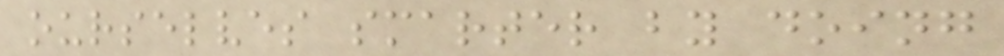ourselves smarter by doing
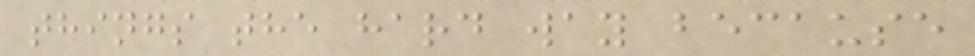things the hard way because
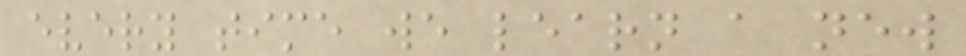every time we learn a new
